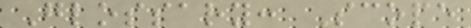Glossary: Scope
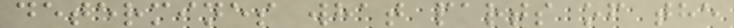determines what parts of the
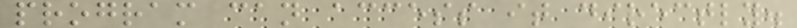program can access it directly.
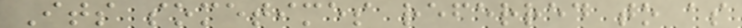Its sometimes referred to as
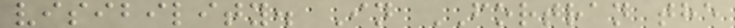visibility. In FORTRAN the
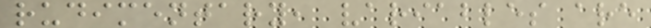rudimentary, variables are
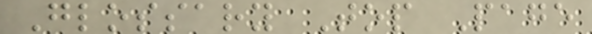Glossary Top Page
